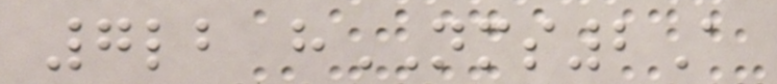7lb hNMS2A
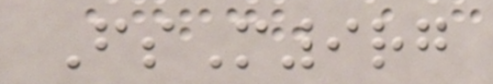FsM9rg
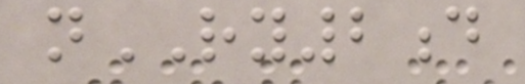nRY2d
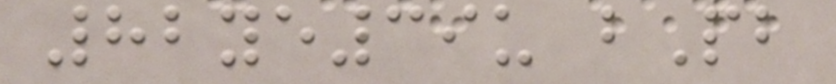82ye39u bPb
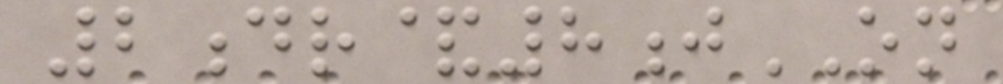2dr&8jON
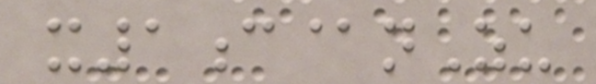x1c@nZu
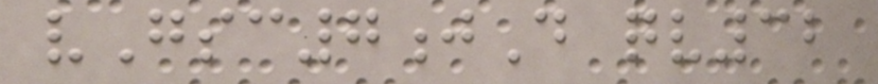vGsc7jD qv32
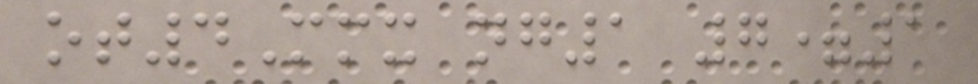ot4Mmx ng1 7=1
